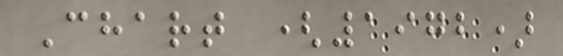Chart (1972)
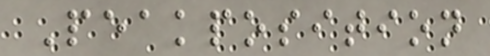Peakposition
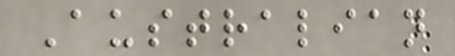Australian
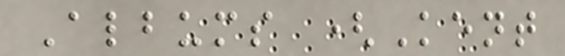Albums (Kent
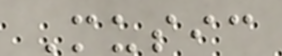Music
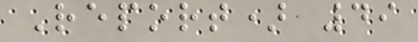Report) 49
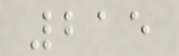215
